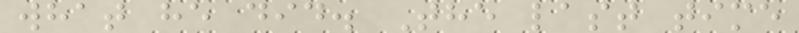what he did. The last time
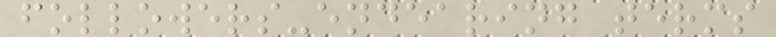followers-endearing terms
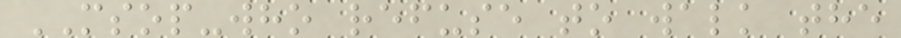MSOP-who refuse to walk the
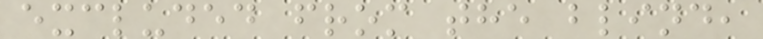excluded from the blind,
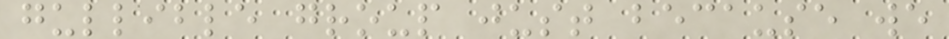gullible group just because we
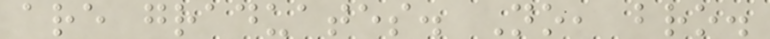are graduates. No, bro.
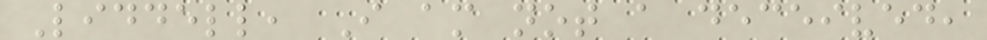Liddell, I am not a deceived,
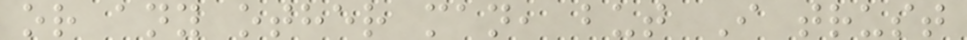or any other man, but I trust
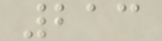213
